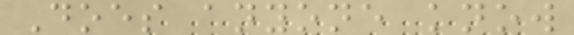Does anyone know
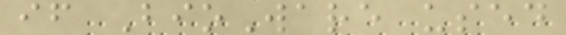if BioWare used
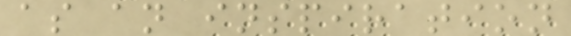as an inspiration
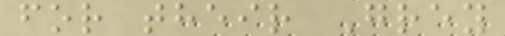for their Grey
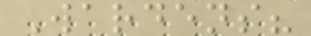Wardens?
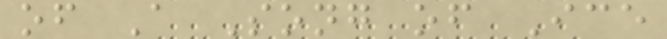of A Song of Ice
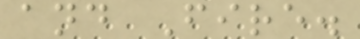and Fire.
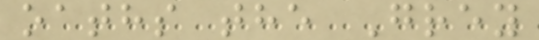oaths the Grey
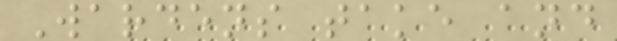Wardens take and
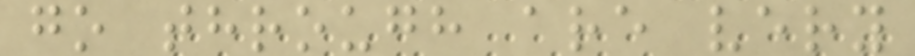go through are very
